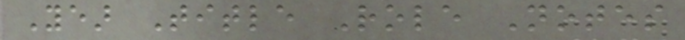Year Title Role Notes
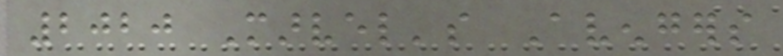2020 Marvel's Avengers
